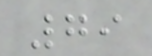79
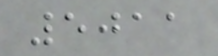5011
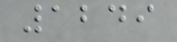1249
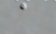a
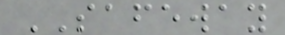SAFEWAY
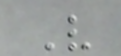V
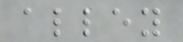alley
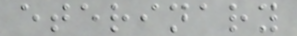eterinary
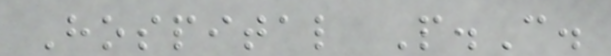Hospital P.C.
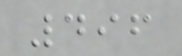496
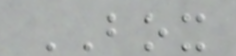BOX
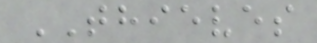THIEVES
